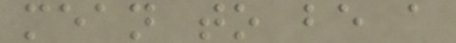mean to be a
